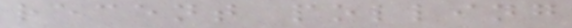recent polling
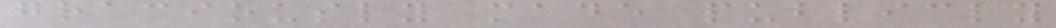graciously made publicly
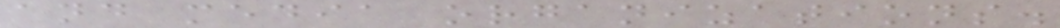and media organizations.
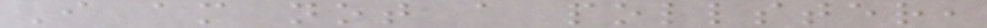I am not a pollster,
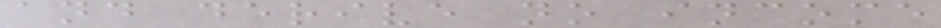and derive no income
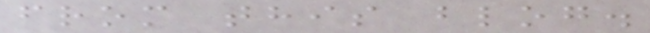from this blog.
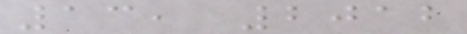13, 2012
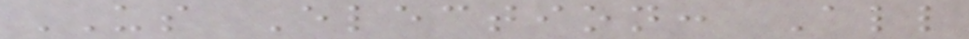US Election: All
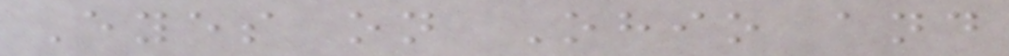Eyes on Ohio and
